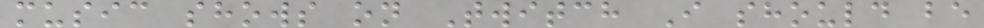music shows on Twitch I should be
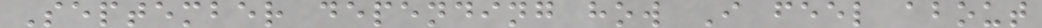September depending how I feel about
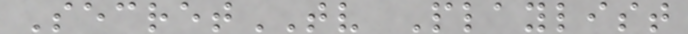SecretTV Playlist
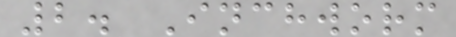2. Inchworm
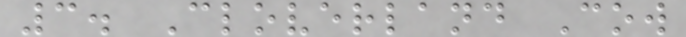3. Cloverland Cow
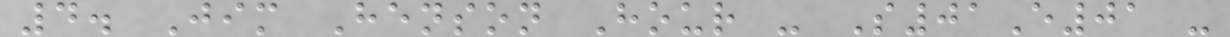4. Jim Henson Hour - S01E01 -
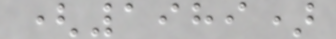(1989)
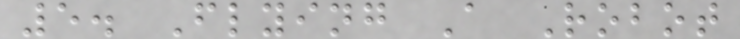5. Flying A Robot
